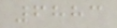6883
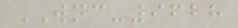WNC-9628
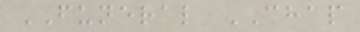FUNERAL CHAP
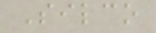Silco
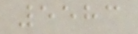5583
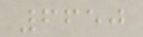6650
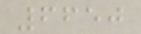6650
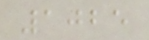1025
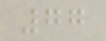77
